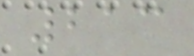213
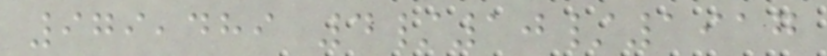979,489 4/10/1917
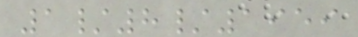1/8/1959
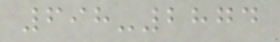698-2874
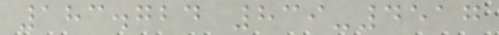183.724 839-4517
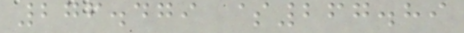276.479 $267.89
